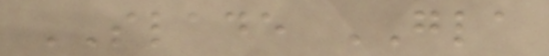SLADE GLA
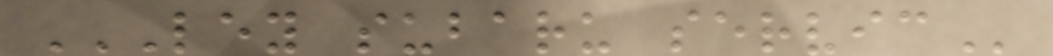LEY SUBARU SERVIC
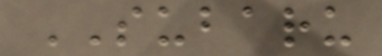SUBARU
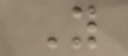Y
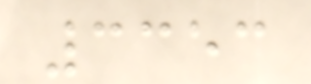3353
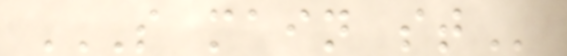S MAIN ST
